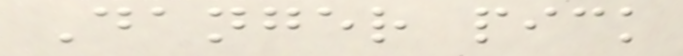Danger pick
